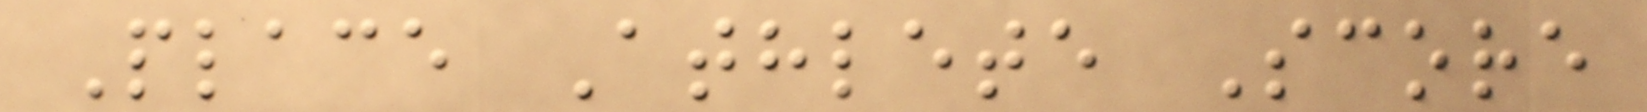Place Athlete Score
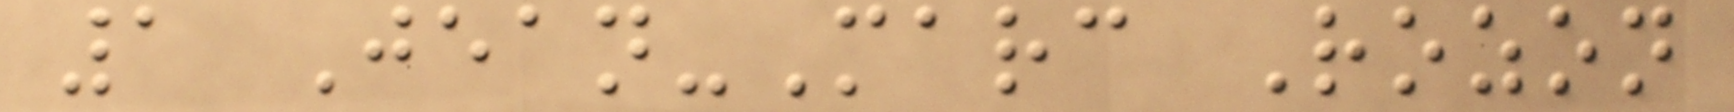1 Jean-Marc Rozon
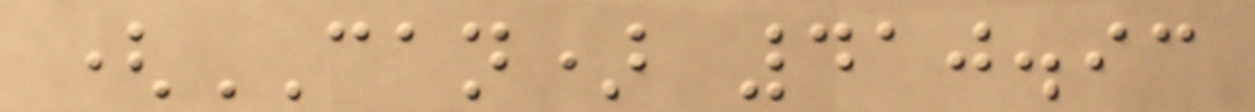(CAN) 410.93
